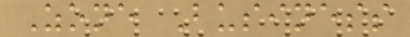Zone Business
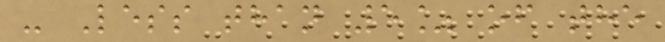- Less than 5% of the
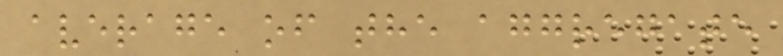average of the aggregate
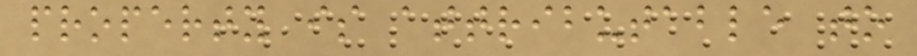property is attributable to
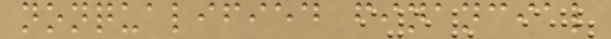nonqualified financial
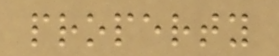property
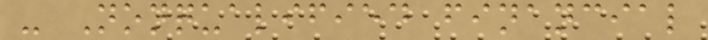- Nonqualified financial
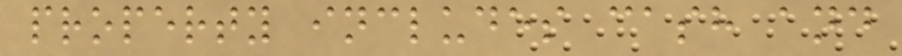property includes cash and
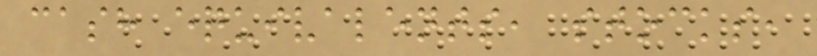cash equivalents, stocks,
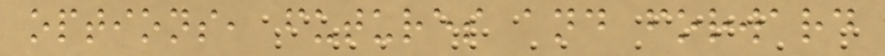options, futures and forward
